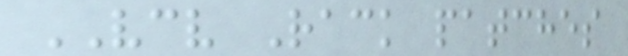VCV Rack patches
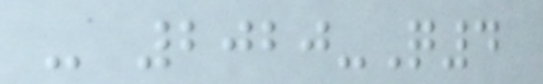- 2020-Q4
